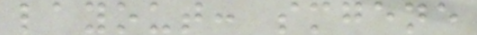layout: smgene
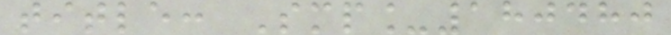title: Smp_180480
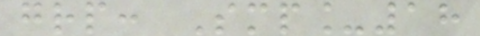grp: Smp_18
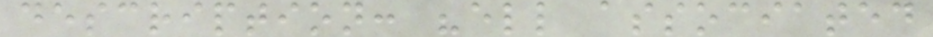description: "ell associated
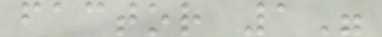factor 1"
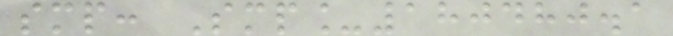smp: Smp_180480.1
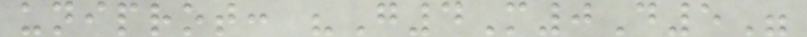uniprot: "G4M0D5"
